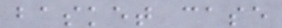basket case
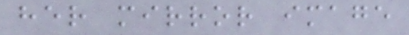her mirror image
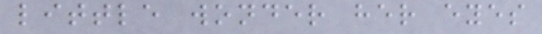little wonder her eyes
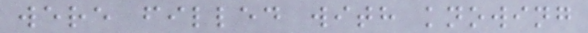were filled with knowing
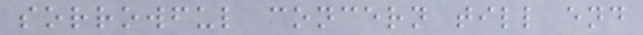sorrowful concern till end
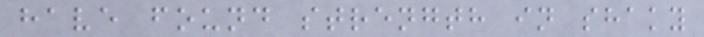have found strength in shaky
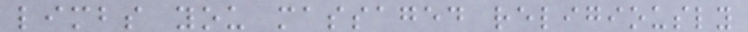limbs you massaged religiously
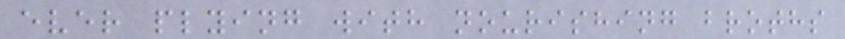ever plying with nourishing broths
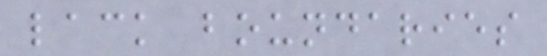lack boundaries
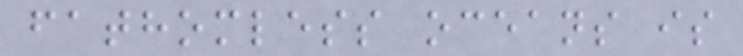fathomless oceans is
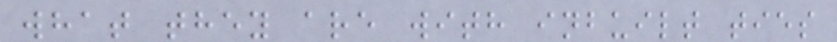what they are with inbuilt ties
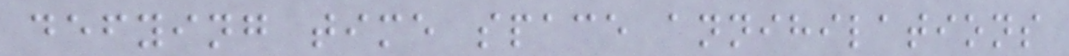defying time space annihilations
